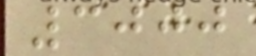3000
